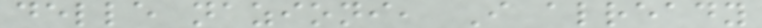delle nazioni, I already
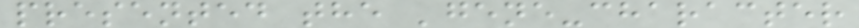presented the 'gene-character
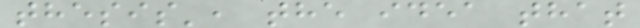thesis', the idea that
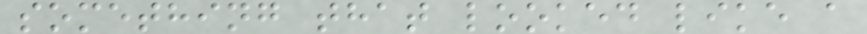something that looked like a
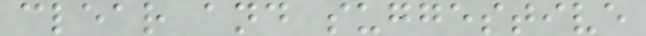clear and suggestive
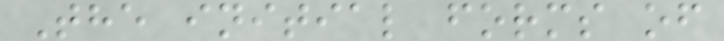The initial forms of
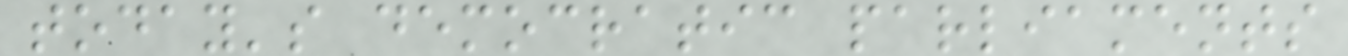today's democratic parliaments
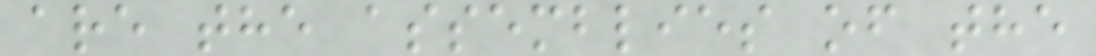are the assemblies of the
